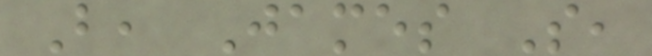B, James S,
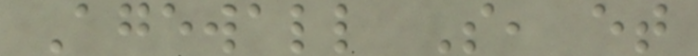Agewall S, et
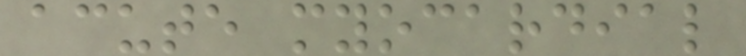acute myocardial
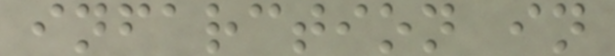infarction in
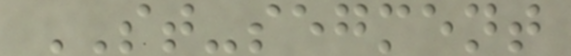ST-segment
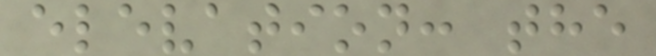elevation: the
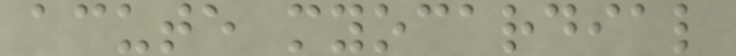acute myocardial
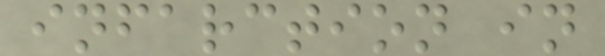infarction in
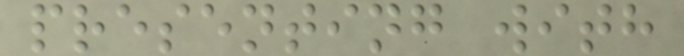presenting with
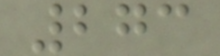273
